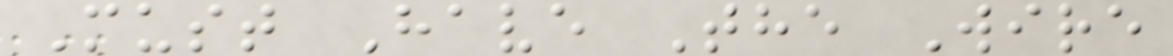Must Have The Wire
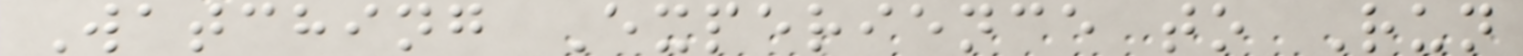Watching Experience to Run
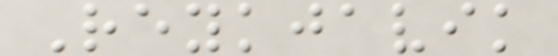Reykjavik
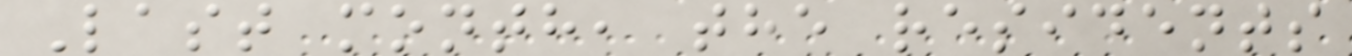Last month, the residents
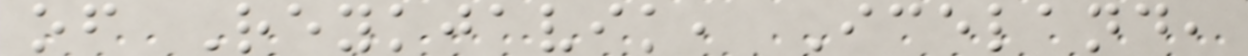of Reykjavik, Iceland,
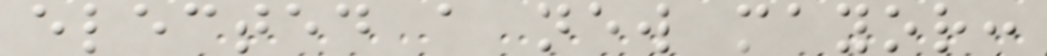elected a new mayor:
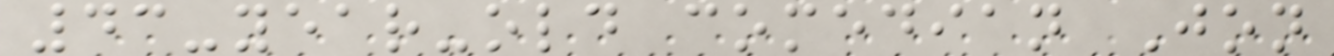43-year-old comedian Jon
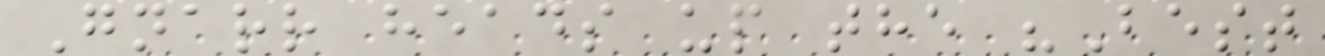Gnarr heads up the "Best
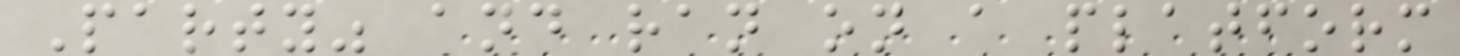Party" and ran on a platform
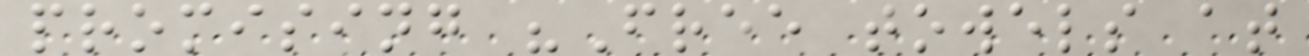promising "Free towels at
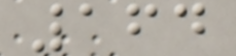164
